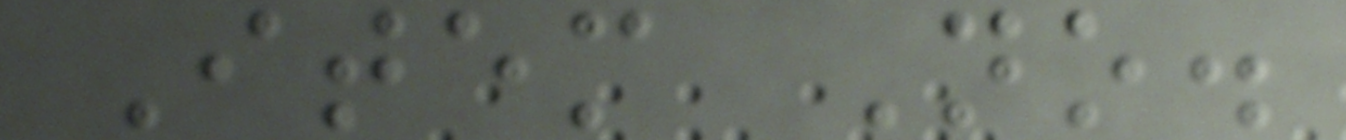Item No.
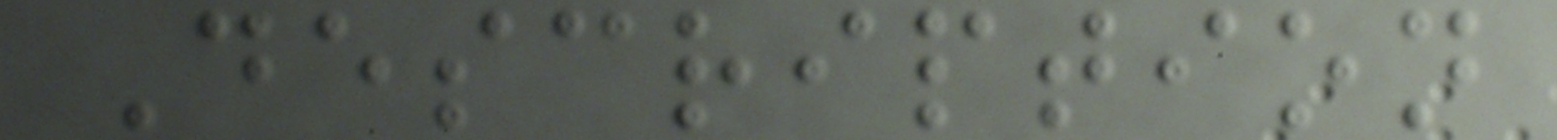Description
